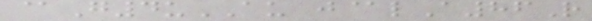@G4uAU j@lA86R
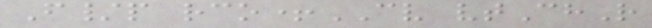F/p rco+CV vtChR
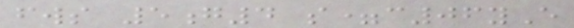fws 5g4 s=c06yE
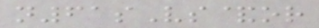n61sVs&or
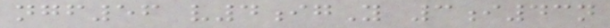ngf56 v4igY 3i43n
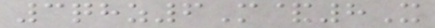3qhz6M&8X
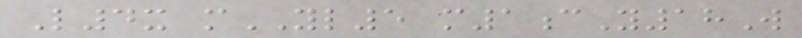L4x mYL5 m1cY18W
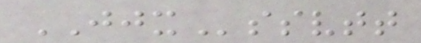JJXssvtt
